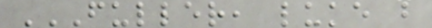FULLER, LUKE B
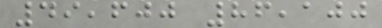49,600 86,100
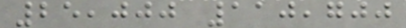25,000 110,700
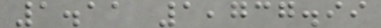1.11 1,737.99
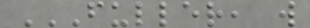FULLER, W
